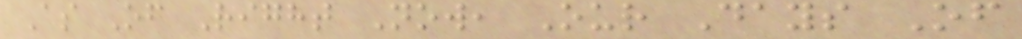As Of Right Now, Our Days Of
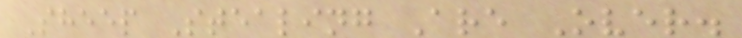Sheep Stealing Are Over.
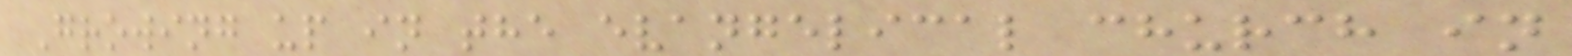Growing up in the evangelical church in
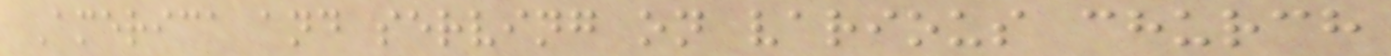America and serving on various church
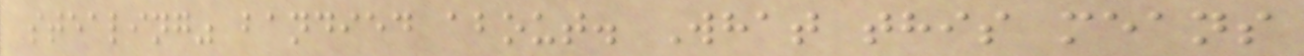stealing" bandied about. What this means
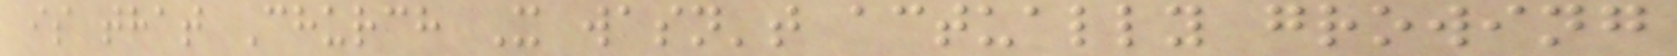is that Church X wasn't actually growing
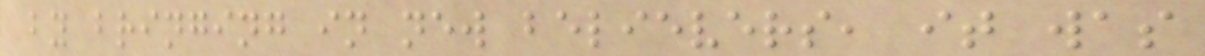by bringing in new believers, it was
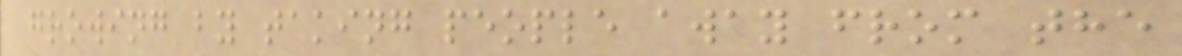growing by taking people away from the
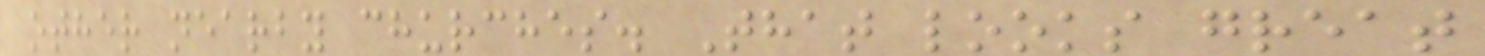other nearby churches. That looks great
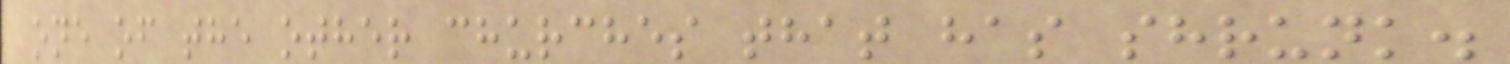one of the other churches that has shrunk.
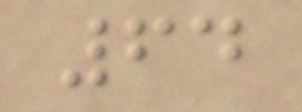64
